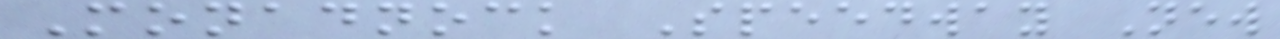Monadnock Speedway New
